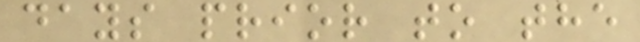days prior to the
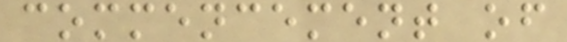commencement of
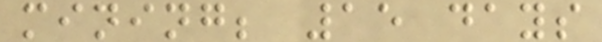mining; 15 days
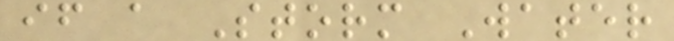if a Storm Water
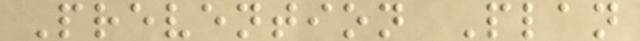Prevention Plan
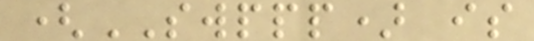(SWPPP) is
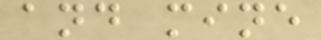and mine
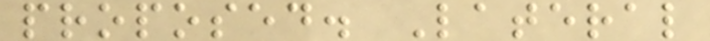proposed. Lateral
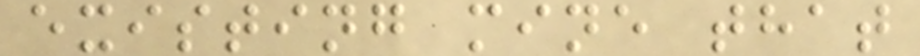existing mine that
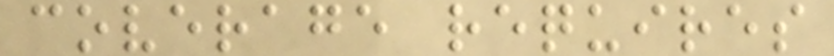coverage requires
